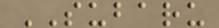SUBARU
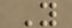Y
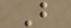B
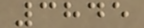3845
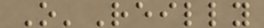O'Reilly
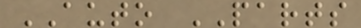AUTO PARTS
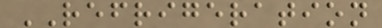REFRIGERATION
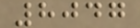8047
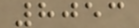8053
